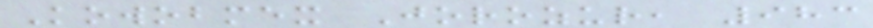Kowobmex Jorozur, 983
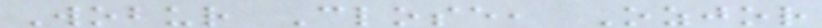Wobur Close, Ozjor
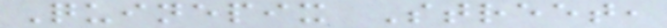Quinepix Street,
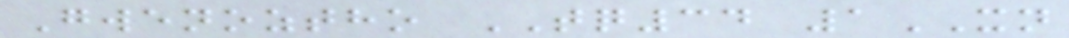Gwenoztho TQ34 1XN
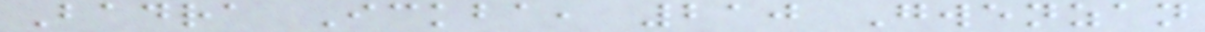Badra Ickba, 210 Gwenzan
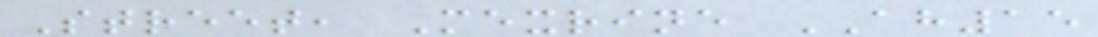Street, Mexrine AH15
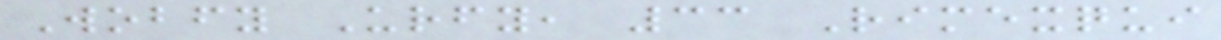Wobfy Urfy, 33 Rimexqui
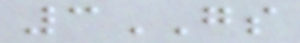3GS
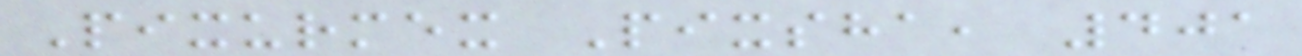Pixurmex Pixsha, 401
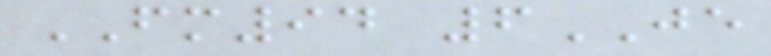FM94 6JE
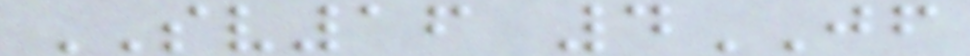SV16 4JF
